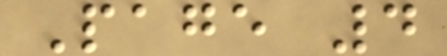Page 4
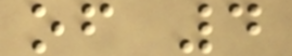of 4
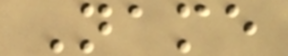Name
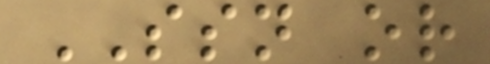SSN or
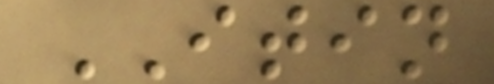ITIN
